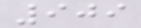909
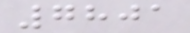7801
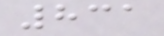831
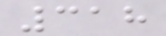318
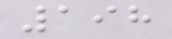198
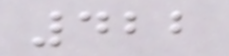422
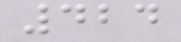424
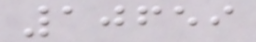10659
